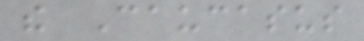the Caucasus
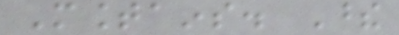Mountains. These
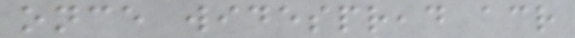once widespread across
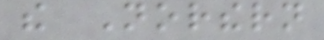the Northern
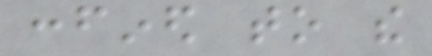confined to the
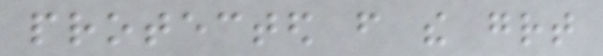protected from the great
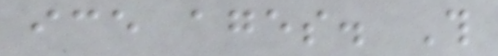ice ages. This
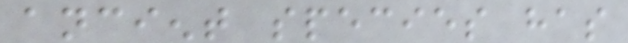ancient species has
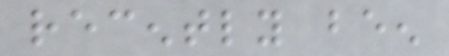recently been
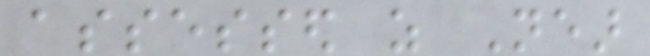assessed as Near
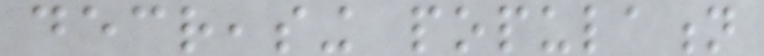decreasing population
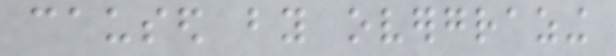caused by overgrazing
